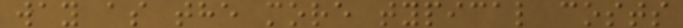way as the more typical costs
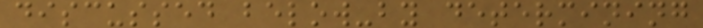discussed below-by determining
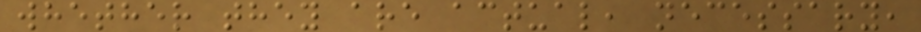whether they are actual, necessary,
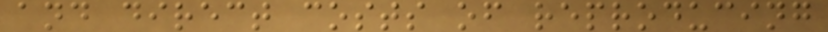and direct costs of reproducing
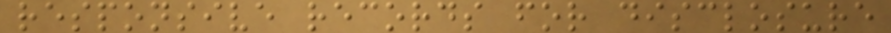responsive records for disclosure
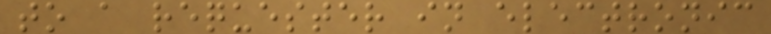to a requester in electronic
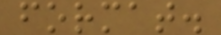format.
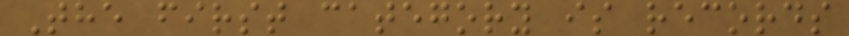The first category is records
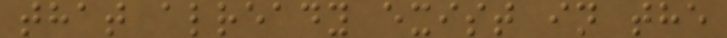that already exist in the
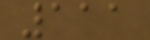111
